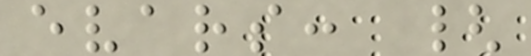evars: {
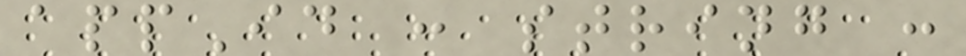appId : string :
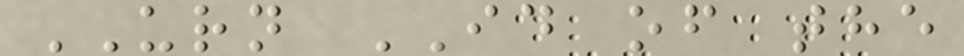URN ID of the
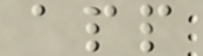app
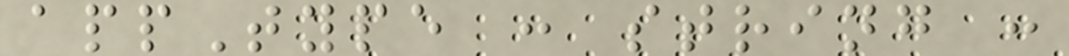appType : string :
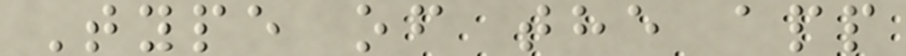Type of the app
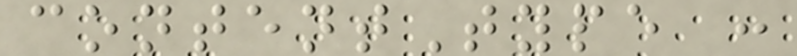contentType :
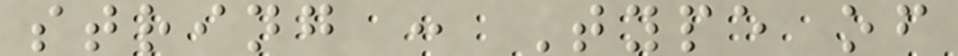string : Type of
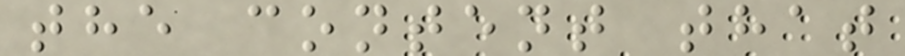the content that
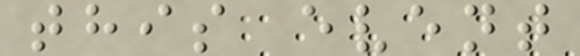this event
